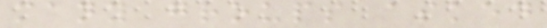many groups asked
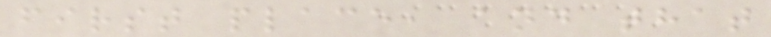first place, and that
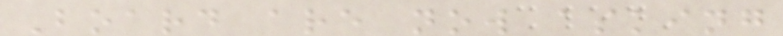Board are now asking
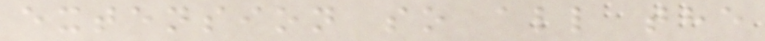extension so all the
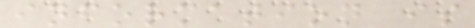information is
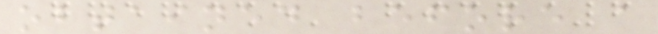obtained before a
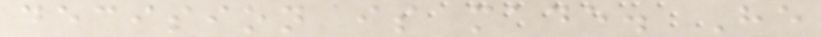decision is made. He
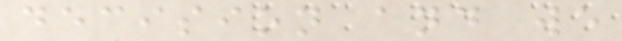decision and we
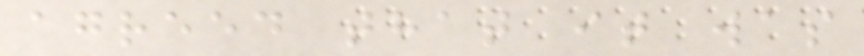agreed that it was
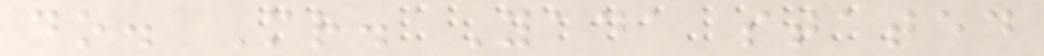do. Mr. Yada stated
